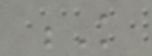K
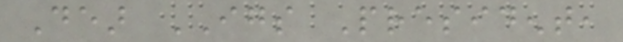Dear IGS President,
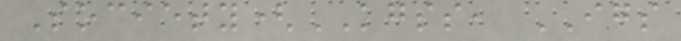Society(KGSS, IGS
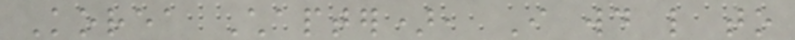Korea Chapter), I would like to
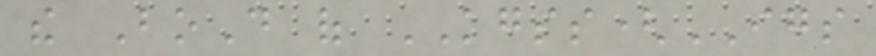the BoD of KGSS(IGS
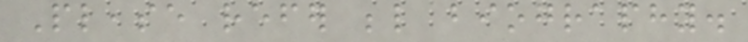Please refer below biography.
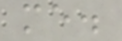me.
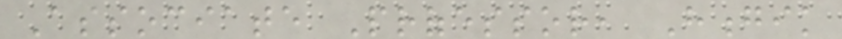Associate Professor, Hongik
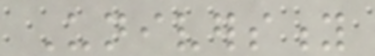University
